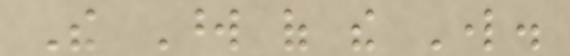The Word of the Lord.
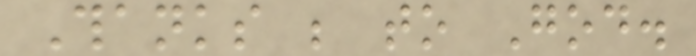Thanks be to God.
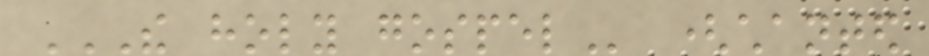THE HOLY GOSPEL (chanted
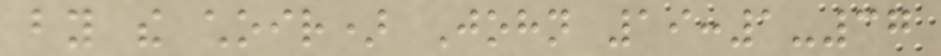by the choir) John 19:1-37
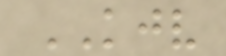KJV
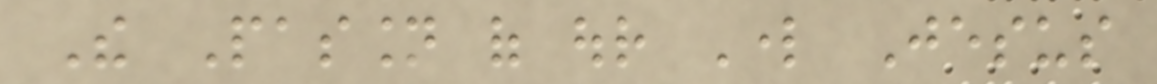The Passion of our Lord Jesus
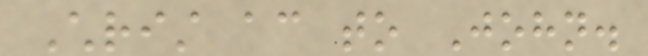Christ according to John.
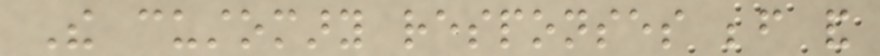The customary responses before and
